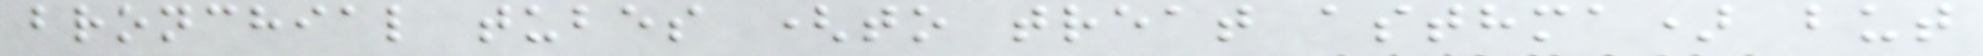bronchial tubes (to treat asthma) but
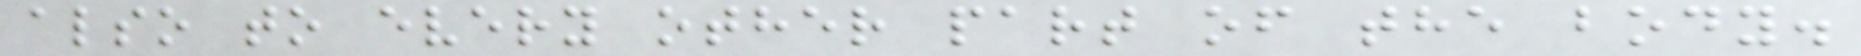also to every other part of the body.
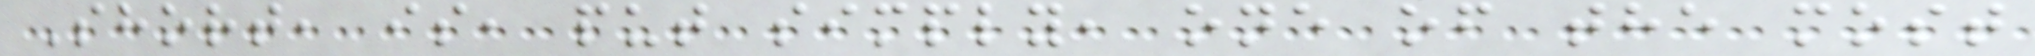Short, is, put simply, one of the most
